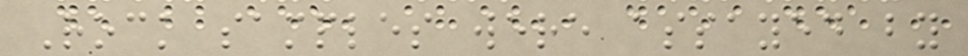Rock samples were assayed by
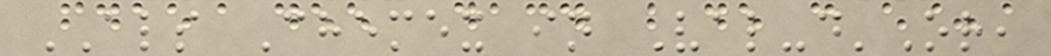ALS Chemex in Val-d'Or,
